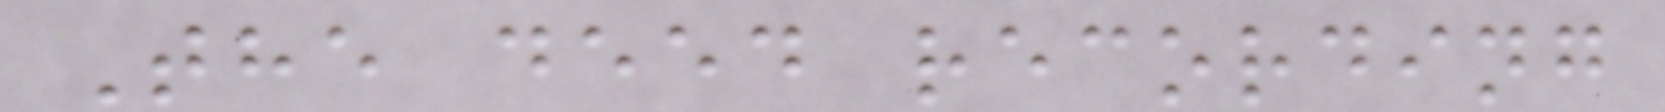The deed recording
